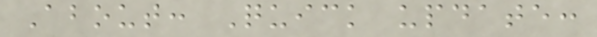About: Quick update:
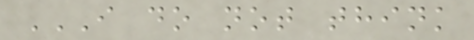I DO NOT THINK
